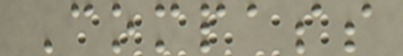Compass
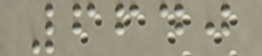6640
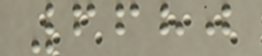6680
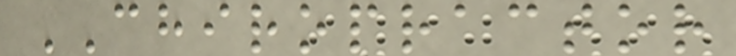CHIROPRACTOR
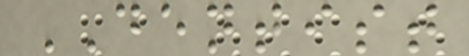DENTIST
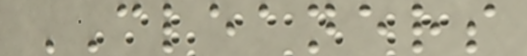CLEANERS
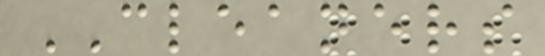CLEANERS
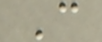C
